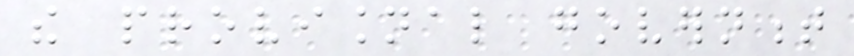the provisional government
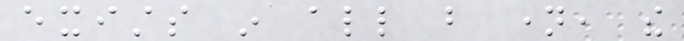exists in all but name, the
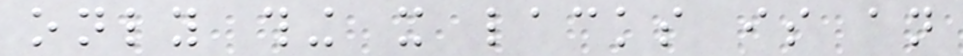only thing it lacks is an
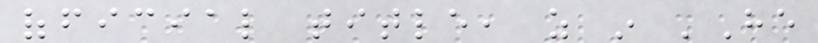official title, as in 'He
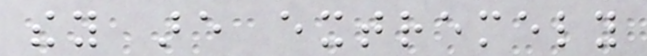they are extremely
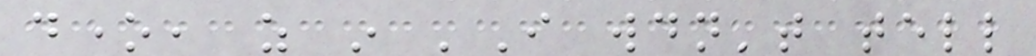done, as in 'I wouldn't tell
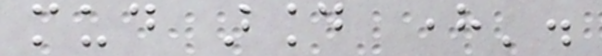mud around here'.
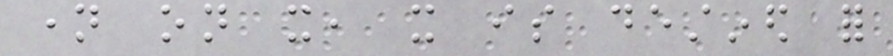name on it, it is destined for
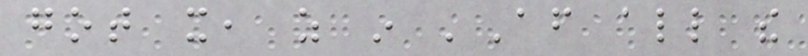got it, as in 'After all the
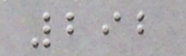292
